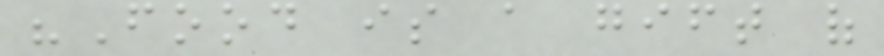"Food is a gift of
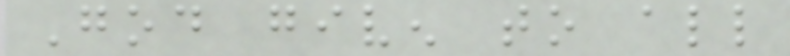God given to all
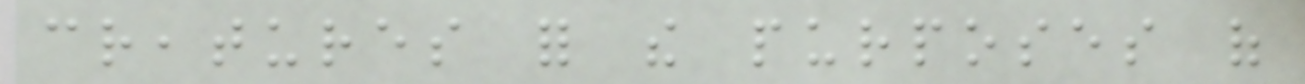creatures for the purposes of
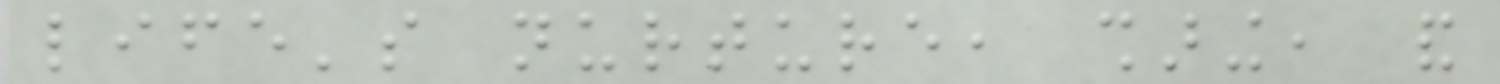life's nurture, sharing, and
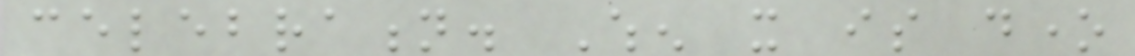celebration. When it is done
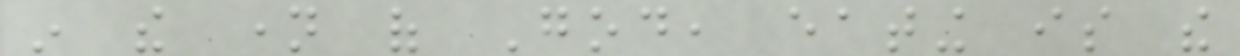in the name of God, eating is the
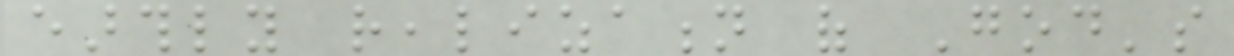earthly realization of God's
